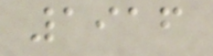1916
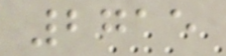2715
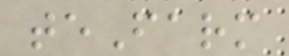teFarm
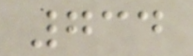734
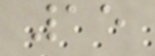15
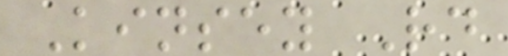Kinsey Rd
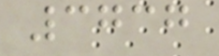3737
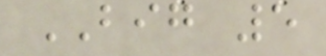BIG 5
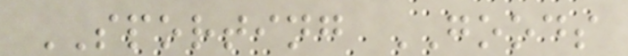SPORTING GOODS
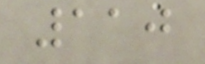110
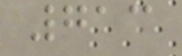713
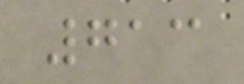713
